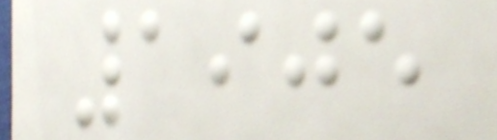1905
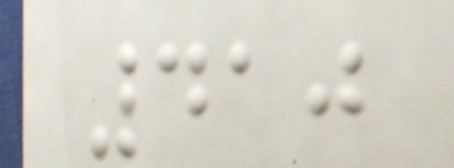410
